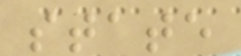state
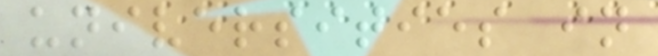universities in
